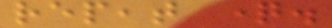repeat question.
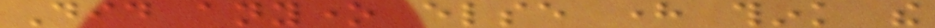Did anyone else here think the
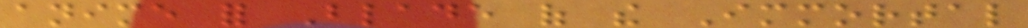anime for Blade of the Immortal
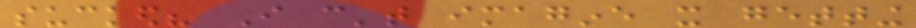sucked? I can't imagine it getting
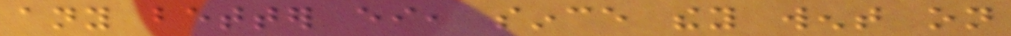any better either, since they went on
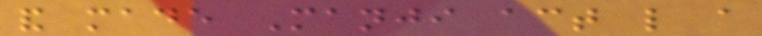and made Manji act like a
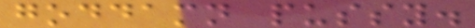goddamn pussy.
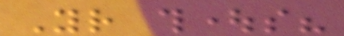Your thoughts?
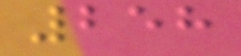258
